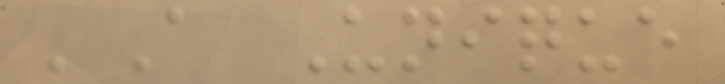'A Unique
